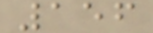156
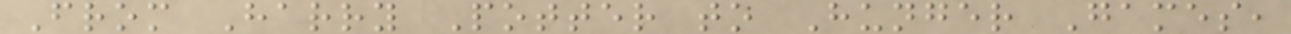From Harry Potter to Hunger Games,
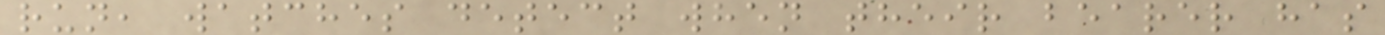run, watches detect when their bearer has
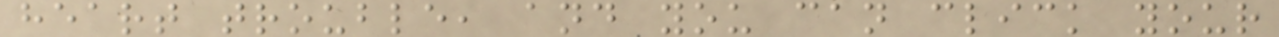heart trouble, and you can click your
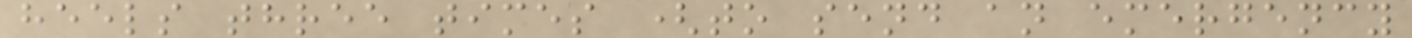heels three times (to send an emergency
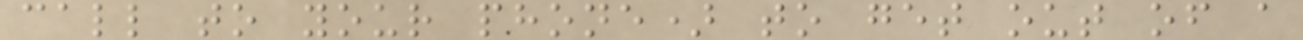call to your phone) to get out of a
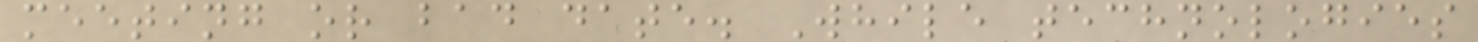meeting or bad date. While technologies
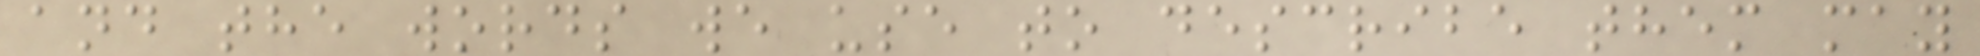and the words we use to describe them may
